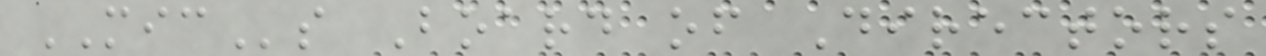MICs Board of Directors
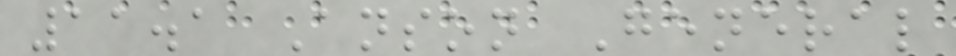11.1 Anson General
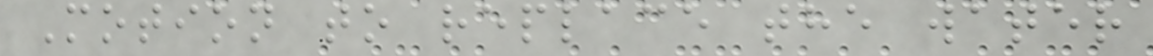Motion to replace the water
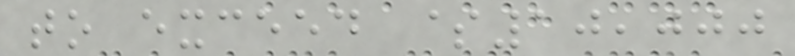to exceed $10,000
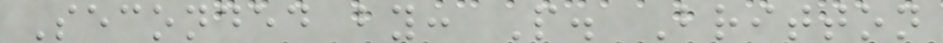Seconded by: P. Britton
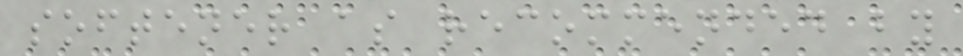softener as recommended by
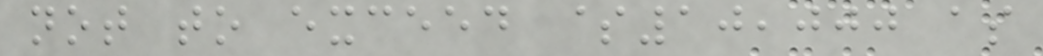not to exceed $10,000 as
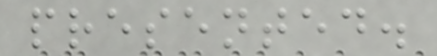presented.
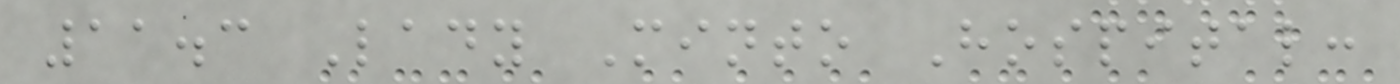11.3 Lady Minto Hospital:
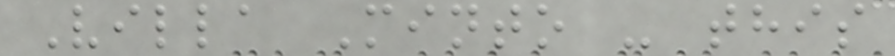Villa Minto - this
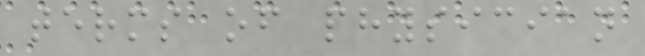terms of physician
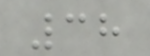38
